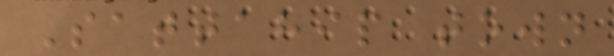Sattahip town
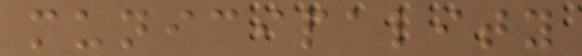municipality
